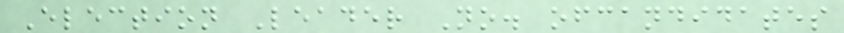Election Leader No. ofcandidates
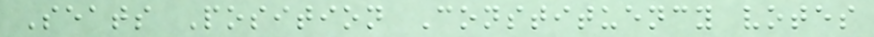Seats Position Constituency votes
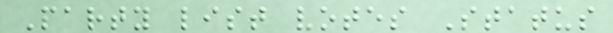Party list votes Status
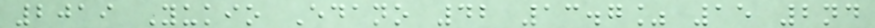2019 Yukio Edano 42 13.7% 15 2nd
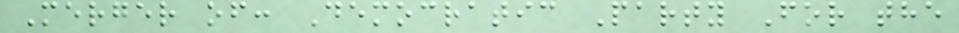Merger of: Democratic Party For the
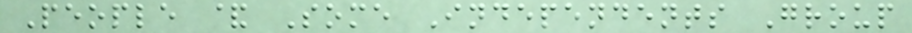People & Some Independents Group
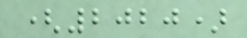(2020)
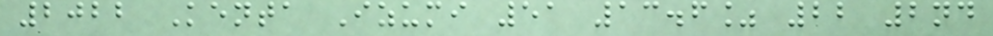2022 Kenta Izumi 51 13.6% 22 2nd
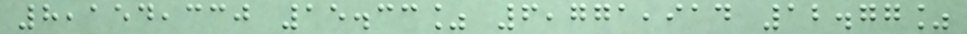8,154,330 15.33% 6,771,914 12.77%
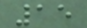15
